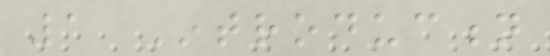1 Introduction
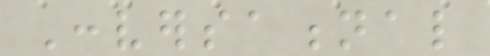Conversational
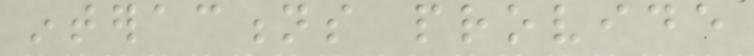interactions provide
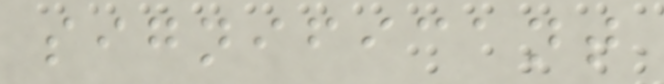significant
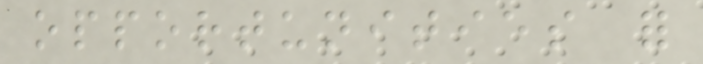opportunities for
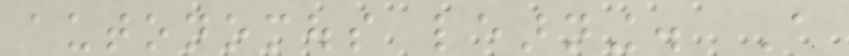autonomous learning. A
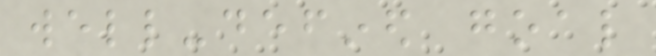well-defined goal
